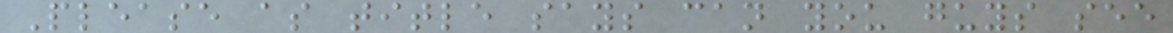Please as title says can you guys see
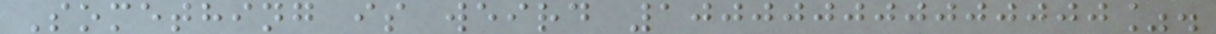Something is weird 100000000000000%.
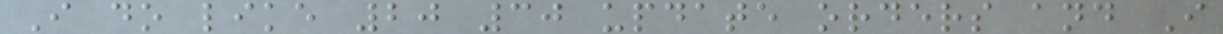I do like 20 30 update orders and I
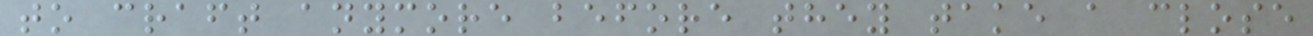to craft anymore before they take a close
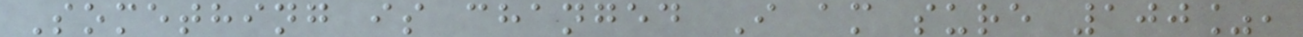Something is changed I am sure 100%,
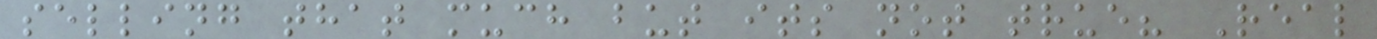selling that much but its not true? Real
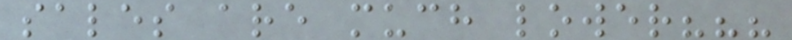sales are much lower???
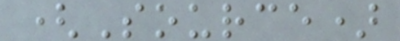(Source)
